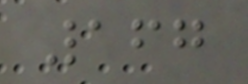167
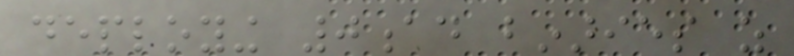deploying 0ad binaries as
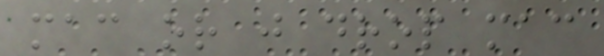mac or just drop mac
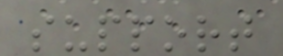support
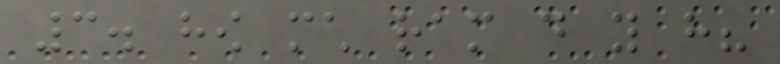3. how much ram do you have?
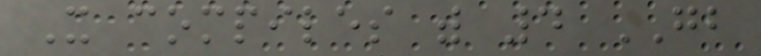It compiles with 4 GB
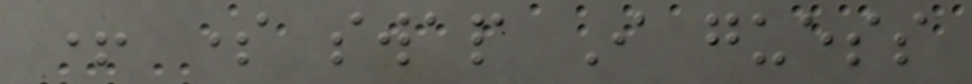+ some swap I guess
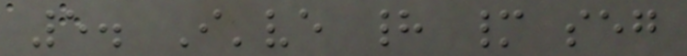5. I've had many seg
